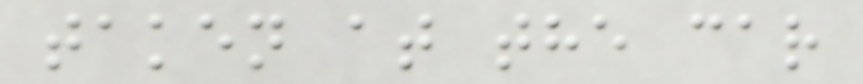taken at the car
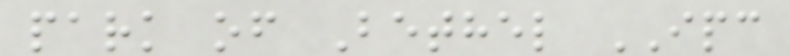park of Bethel IPC
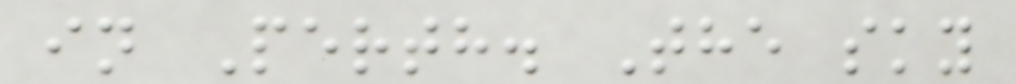in Perth. The sky
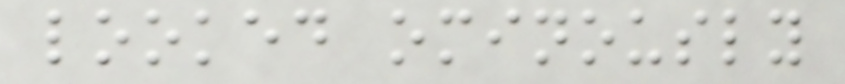looked ominously
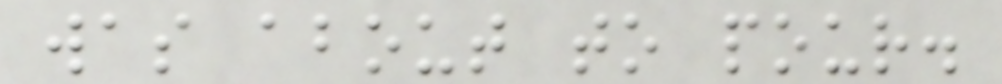was about to pour.
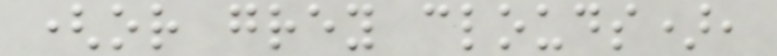(or grey clouds),
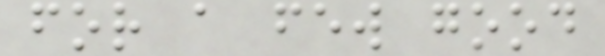for a few good
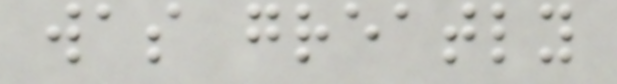was greatly
